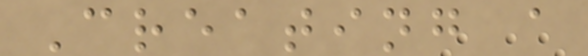Creating a
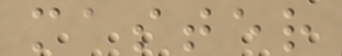master
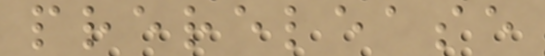prerelease
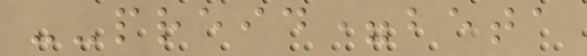--preid=beta
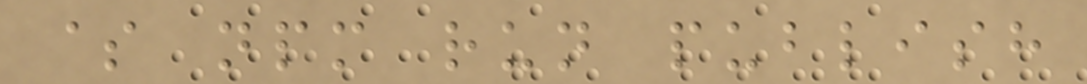$ npm run publish
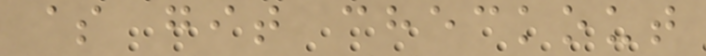$ git checkout
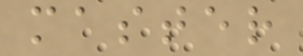master
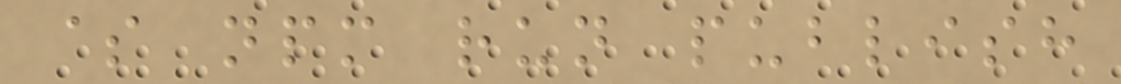$ npm run publish
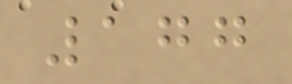177
